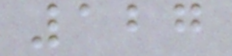127
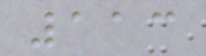113
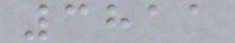3811
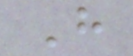H
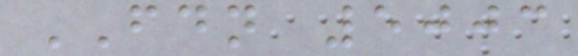FDN 5003
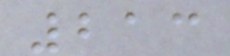213
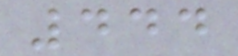444
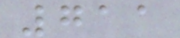711
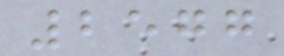2577
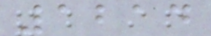1214
